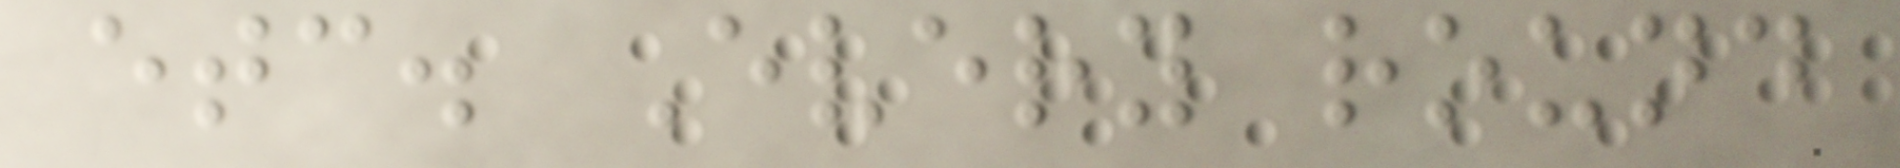etc. Every round
